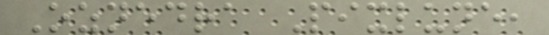Oznedra Pixlune,
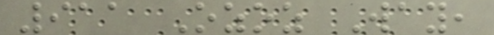911 Ozoz Way,
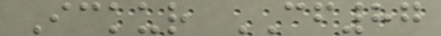Ickur CF87
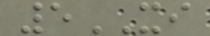5XI
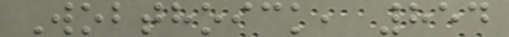Wobthoick, 854
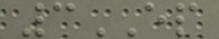3EP
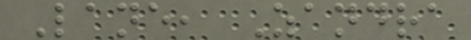Lane, Zandra
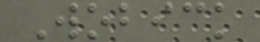Wobick
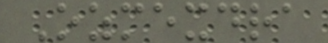Ozmexdra
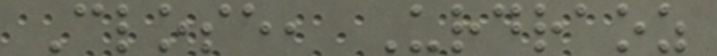Close, Urdraoz
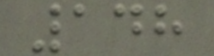148
